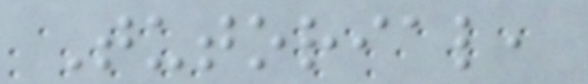Tutorial,
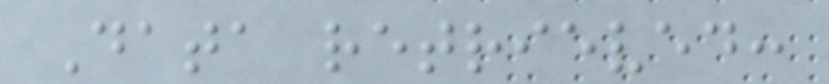Data retrieved:
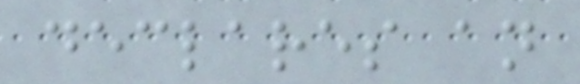declares an
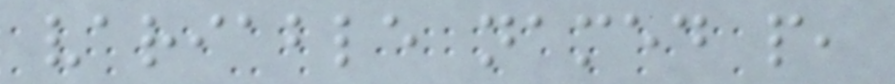variable named p,
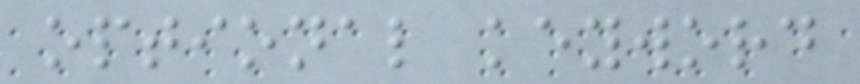optional keyword
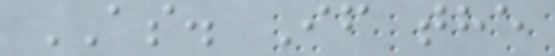AS. If the
